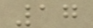17
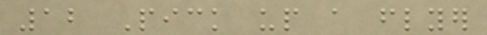12 Pick up a flyer
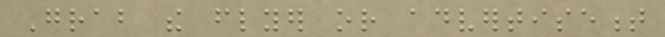Grab the flyer or advertisement
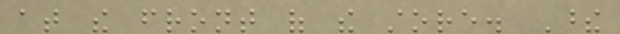at the front of the store. These
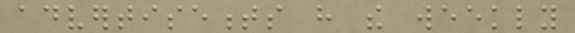advertisements have the weekly
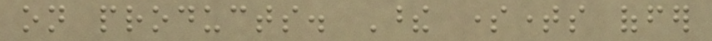on products. These sometimes offer
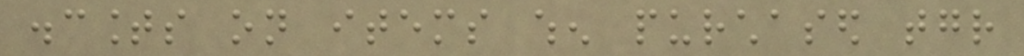discounts on items when purchased together
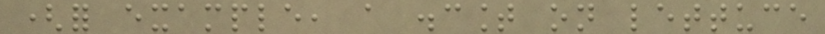(for example, a discount on lettuce
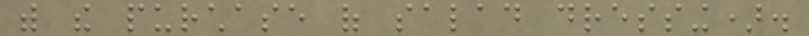with the purchase of salad dressing).
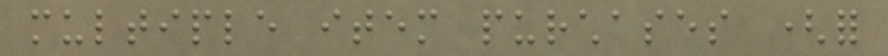multiple item purchases (for
